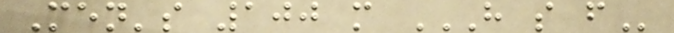Men's 100 m H S F
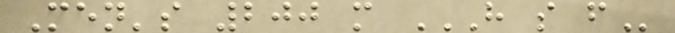Men's 200 m H S F
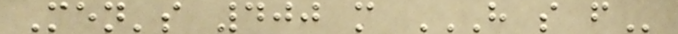Men's 400 m H S F
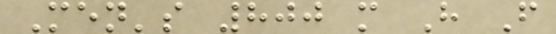Men's 800 m H F
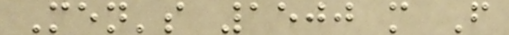Men's 1500 m F
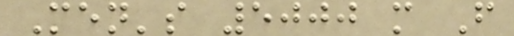Men's 5000 m F
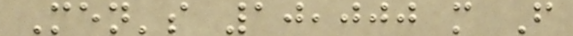Men's 10,000 m F
